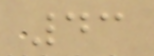43
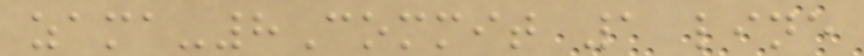zama-8Commit 1 line
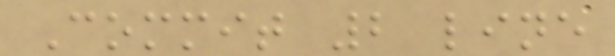Commit 2 line
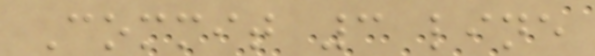Commit 3 line
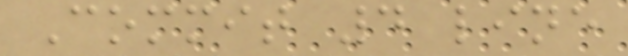Commit 4 line
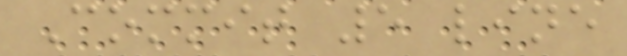Commit 5 line
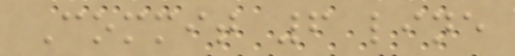Commit 6 line
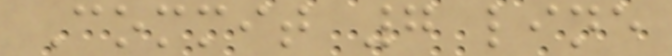Commit 7 line
